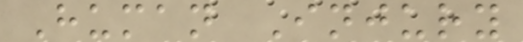Human Injury
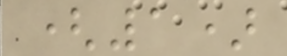(1)
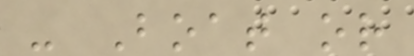- Boat or
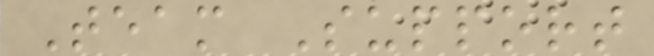Team Support
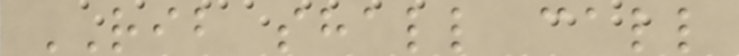RIB shall call
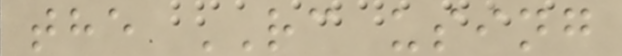the RC using
